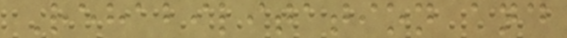Rehabilitation and
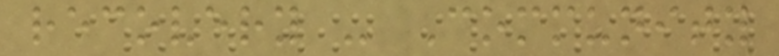recovery - Community
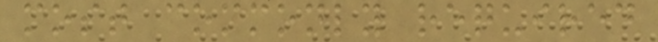most commonly required
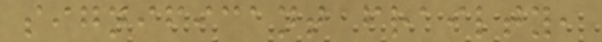significant frailty,
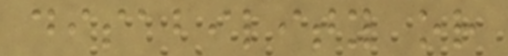disability or
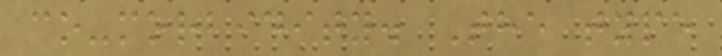co-morbidity. The type
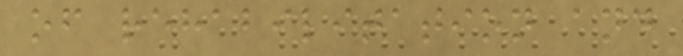of rehabilitation and
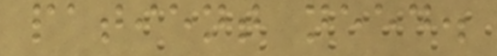patient need.
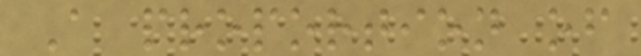A proportion of
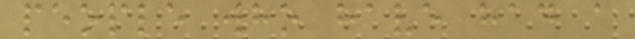people who have had a
